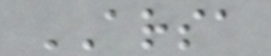ARSA
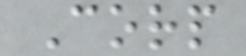Corp
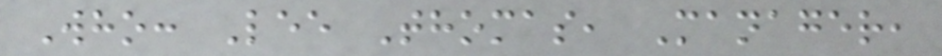Who: Lee Thomas, Manager,
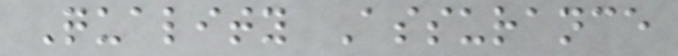Quality Assurance
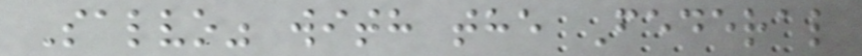Salvo" with the Federal
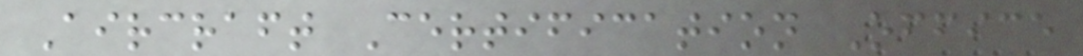Aircraft Certification Office
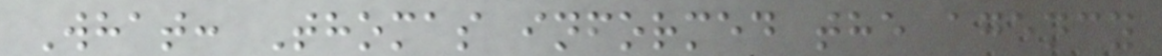What: Thomas informed the agency
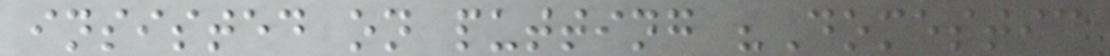insisted on putting "Domestic
